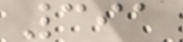391
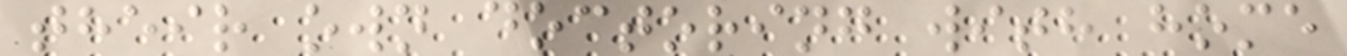their own doctoring with home
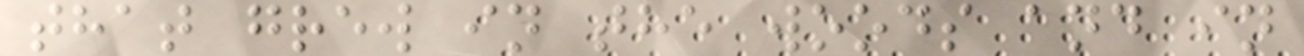that grew in the woods and in
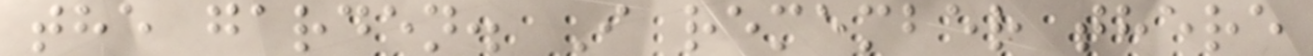the garden. I remember there
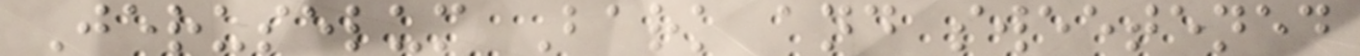Jeruselum Bark and sweetened
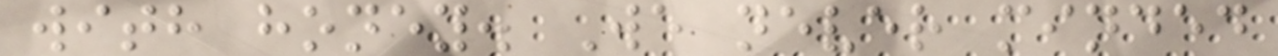with honey. We never minded
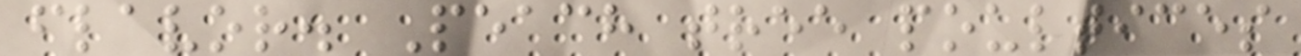flavor. Peach tree poultices
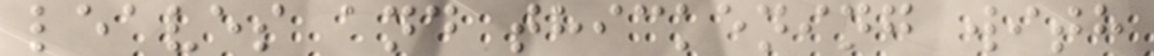leaves and thickening with
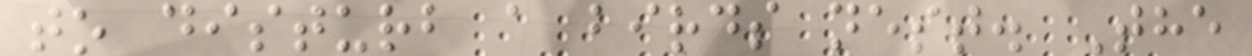to disturb a birds nest. The
